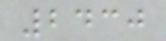2430
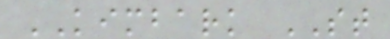KIMBARK ST
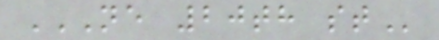NE 20TH ST
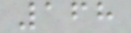168
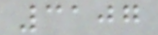3107
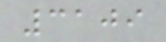3109
